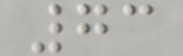73
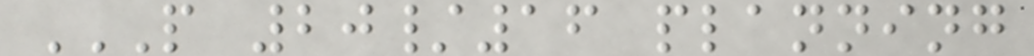P 20/16 PLANNING
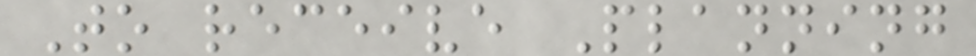To receive Planning
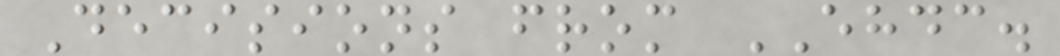Decisions from EHDC.
